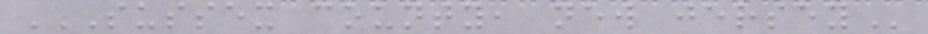SUSSEX COUNTY, NEW JERSEY
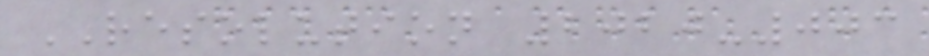RESOLUTION 2020-003
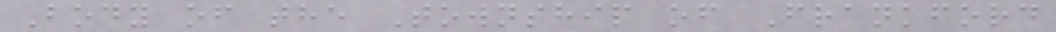Body of the Township of Frankford
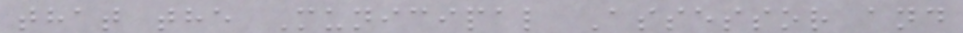that the Municipal Assessor and
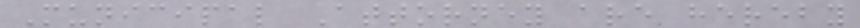Municipal Attorney are hereby
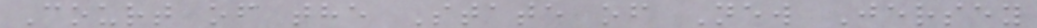Court of the State of New Jersey
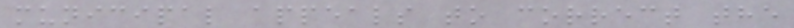municipal appeals to correct the
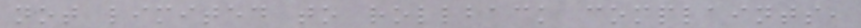not limited to rollback complaints,
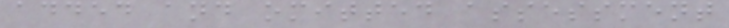added and omitted assessment
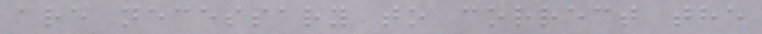are necessary to correct the
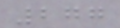277
